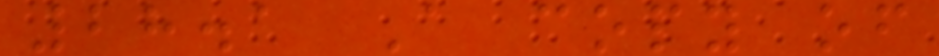28.1 A copy of
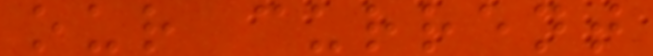our current
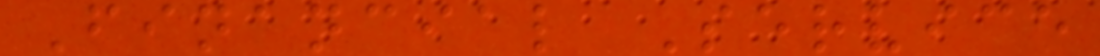Financial Service
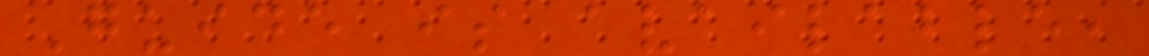Guide is available,
